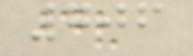706
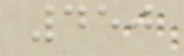450
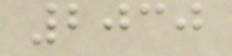2030
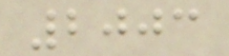2003
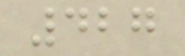427
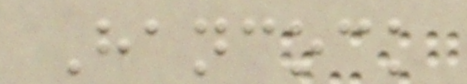Hancock
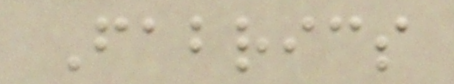Fabrics
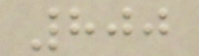800
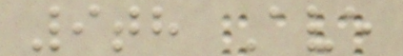9th Ave
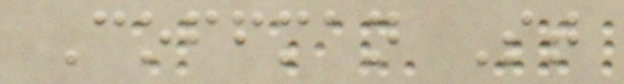Coffman St
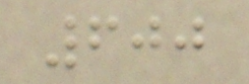600
